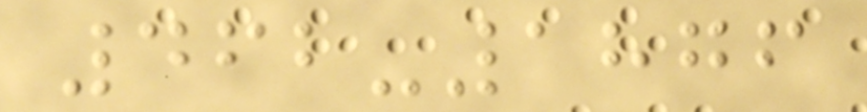462-1876
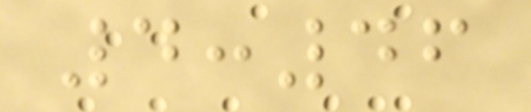4:46
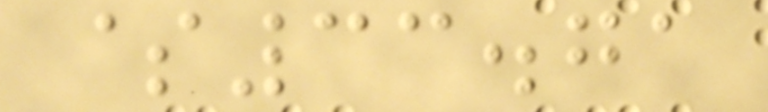$33.71
